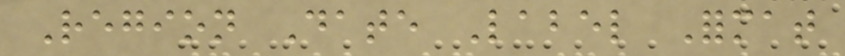Region Date Label Format
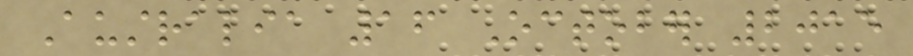Australia 16 October 2015
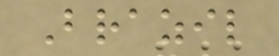Brazil
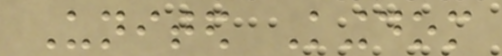United Kingdom
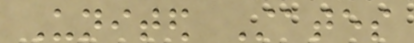United States
